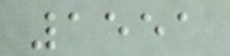1551
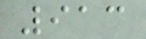913
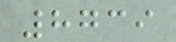8739
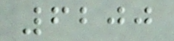6200
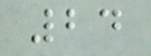24
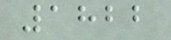1822
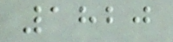1820
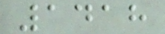1418
